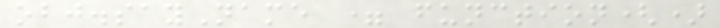obj.sayName = function()
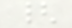{
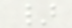}
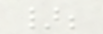};
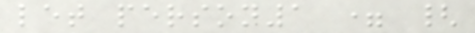let person1 = {
